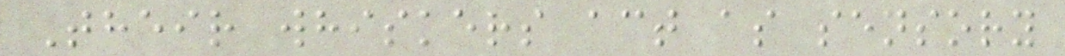Their whiskers act as sensory
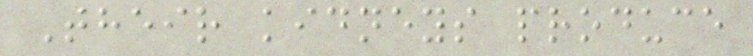Their kidneys produce
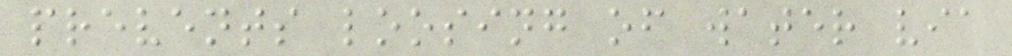prevents loosing of water via
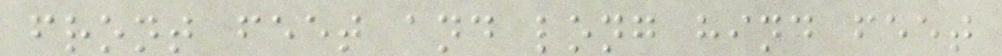front feet and long hind feet
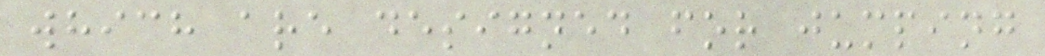which are designed for jumping
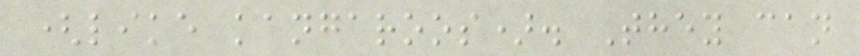(like kangaroos). They can
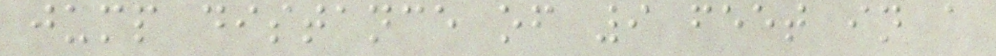jump distance of 9 feet in a
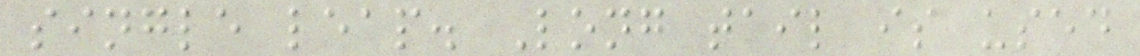single leap. Long tail is used
